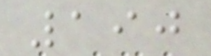190
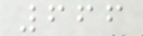666
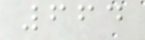664
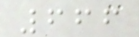666
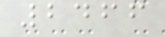2466
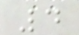4
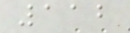112
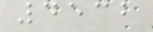4532
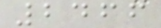2466
